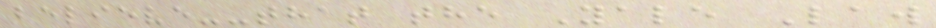believe--that the Yale Law
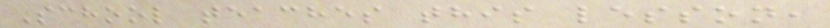School teaches this lesson,
